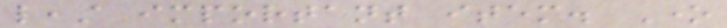least important item. One
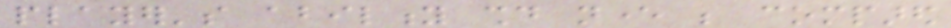player's ability should never be compared
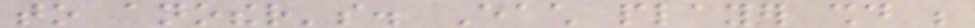to another's. Each player should be
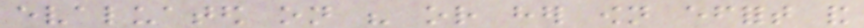evaluated on his or her own effort and
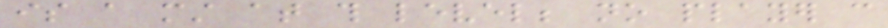is a must at this level; no player can
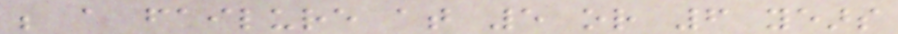be a failure at 5 or 6 years
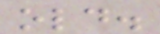old.
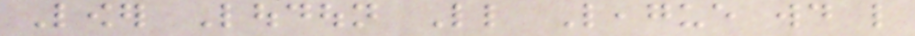Lower Loudoun Little League would like
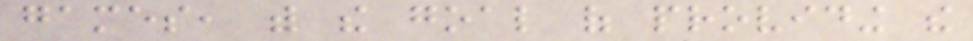games, with the goal of providing the
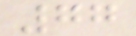77
